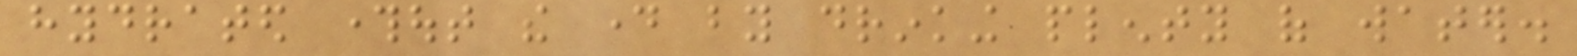hydrated throughout the day by drinking plenty of water.
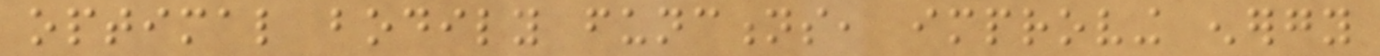optimal bodily functions, improving energy
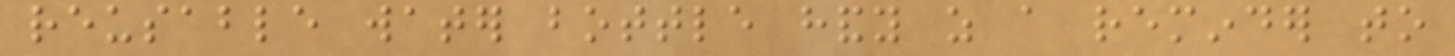reusable water bottle handy as a reminder to
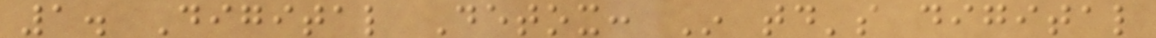1. Digital Detox: In today's digital
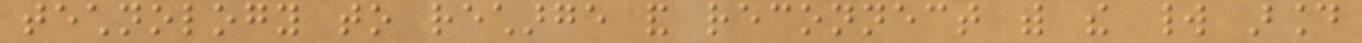technology to recharge and reconnect with the world around
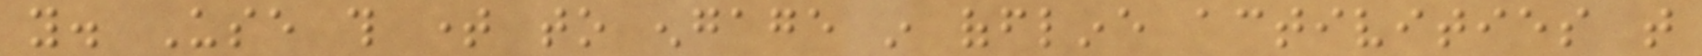you. Use this time to engage in offline activities that
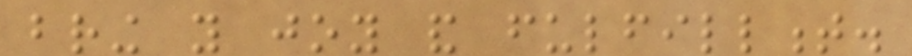bring you joy and fulfillment.
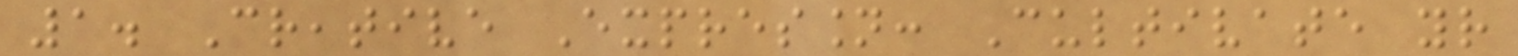1. Creative Expression: Cultivate your
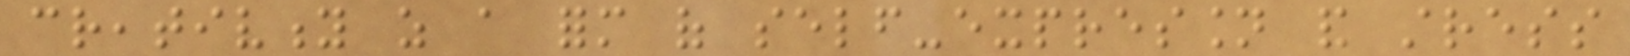creativity as a form of self-expression and stress
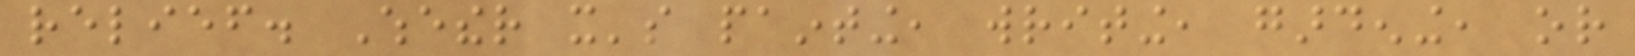relief. Whether it's painting, writing, gardening, or
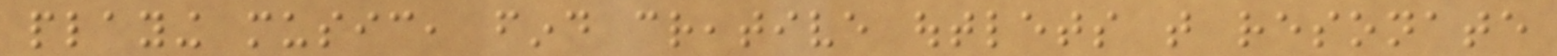playing music, find creative outlets that resonate
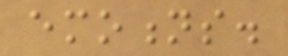emotions.
